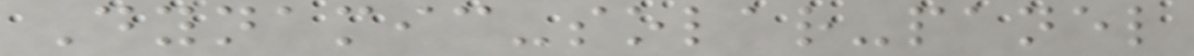Dynamic-solar-panel
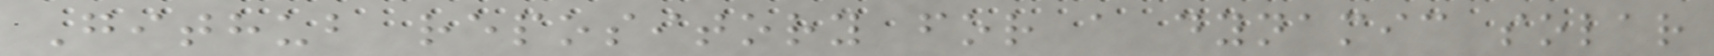Github repository for a dynamic solar
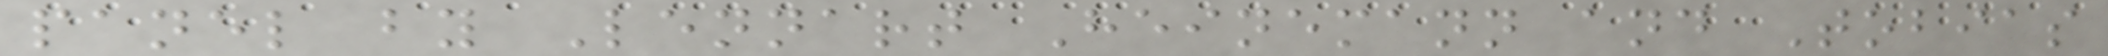panel by Lennart Heinemann and Tobias
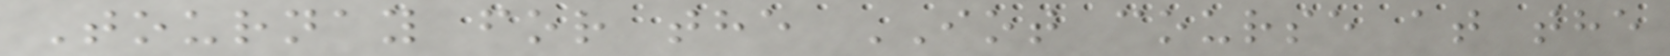Tournay for the IOT course at the
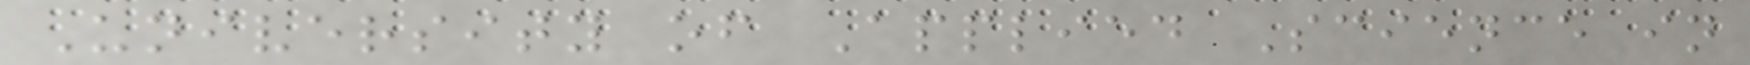University of Applied Science in
